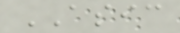ASIC
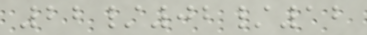22/02/12
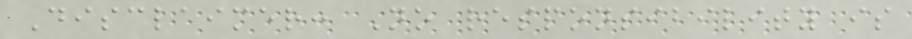Disclaimer: No responsibility is
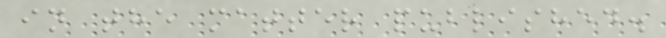in the matter published.
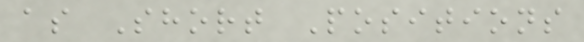as Short Positions
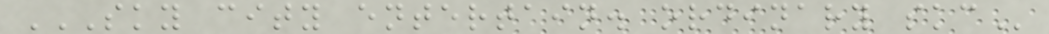SKY CITY ENTERTAIN. ORDINARY SKC
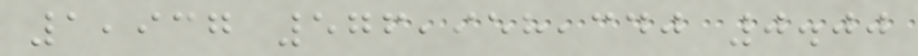1,937 576,958,340 0.00
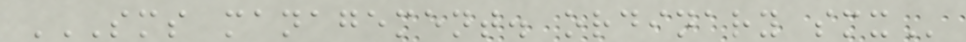SMS MANAGEMENT. ORDINARY SMX
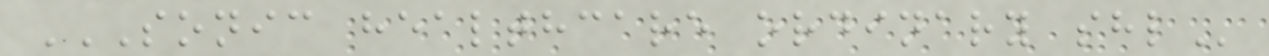SONIC HEALTHCARE ORDINARY SHL
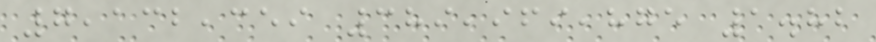7,132,359 389,969,875 1.82
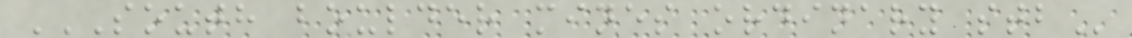SOUTH BOULDER MINES ORDINARY STB
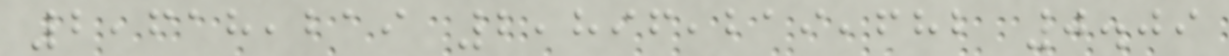2,618,219 2,896,219,682 0.09
